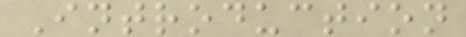Introduction
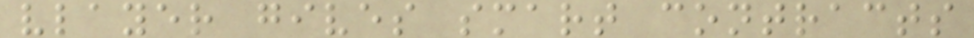vlayer gives smart contracts
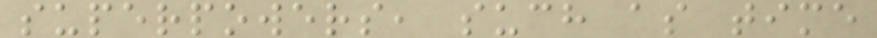superpowers, such as time
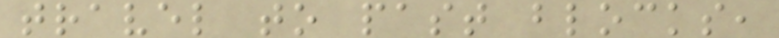travel to past blocks,
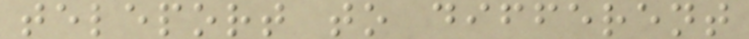teleport to different
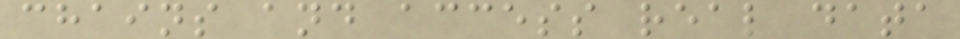chains and access real data
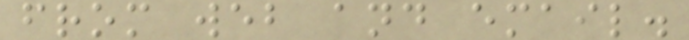from web and email.
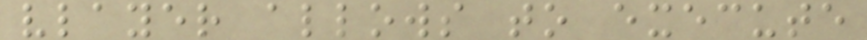vlayer allows to execute
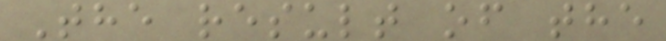The result of the
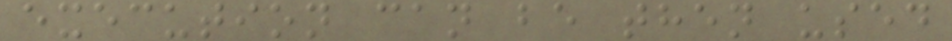execution can be then used
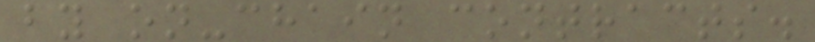by on-chain contracts.
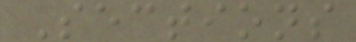Sections
